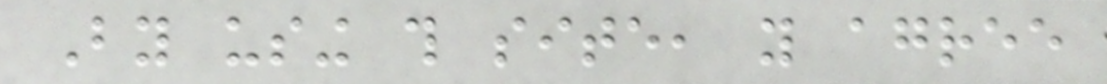By using this site, you agree
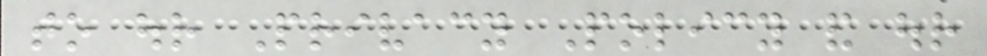to our Privacy Policy and our
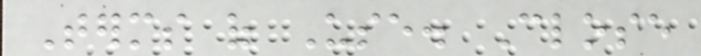Terms of Use. Close
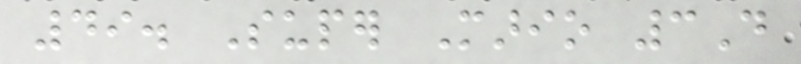49. Super Mario 3D
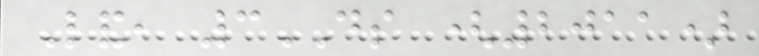Land, 3DS (2011)
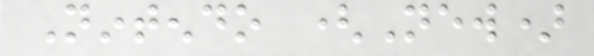Nintendo (New)
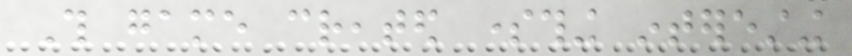This game created something interesting
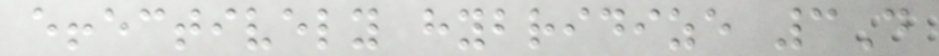effectively hybridize 3D
